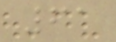61
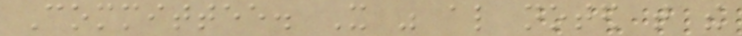Committee. It was also noted that the
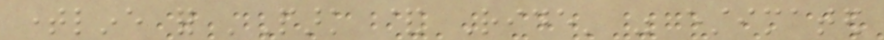timeline for 'Park & Ride' was estimated
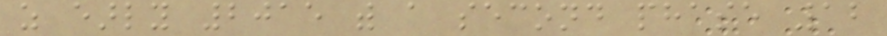as early 2015 with a second phase 12
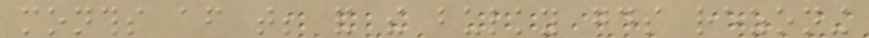months after that; and the bulky goods rezoning
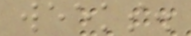weeks.
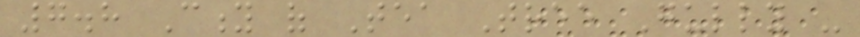7.8 City of Tea Tree Gully -
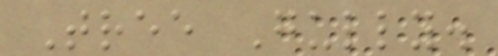Tree Gully.
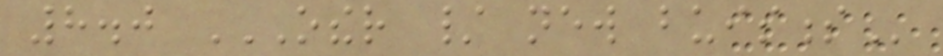8.0 OTHER / NEW BUISNESS
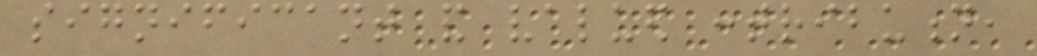significant and valued contribution,
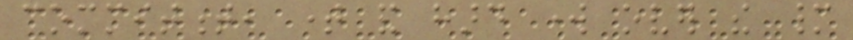commitment, time and hard work over the many
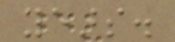years.
